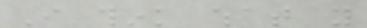I think what you
